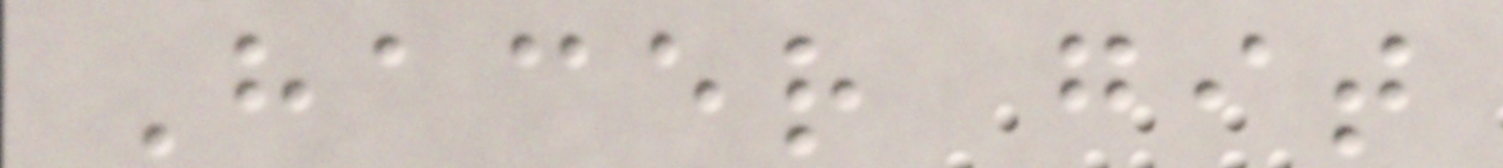Hacer git
